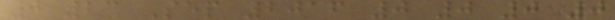0 23 Sep 2016 0 0 0 0
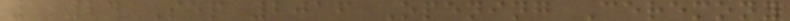1 24 Sep 2016 Opening Ceremony
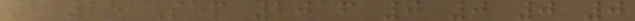2 25 Sep 2016 0 0 0 0
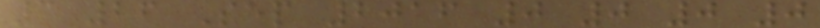3 26 Sep 2016 0 0 0 0
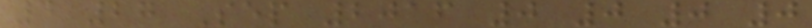4 27 Sep 2016 0 0 0 0
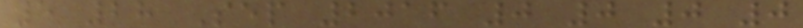5 28 Sep 2016 0 0 0 0
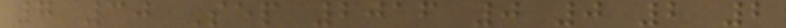7 30 Sep 2016 0 0 2 2
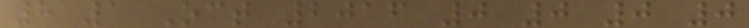8 1 Oct 2016 0 0 0 0
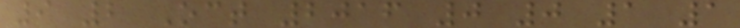9 2 Oct 2016 0 0 1 1
